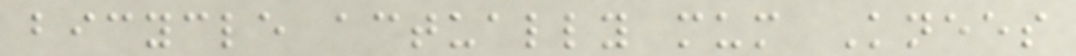bicycle actually mum Knees
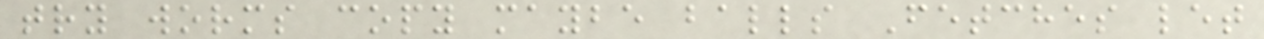try worms copy maybe balls Fetches let
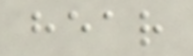hear
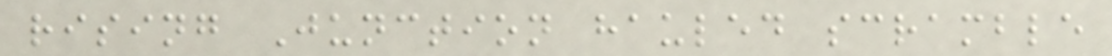rising Junction hauled scramble
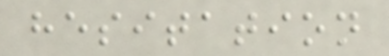hesitation
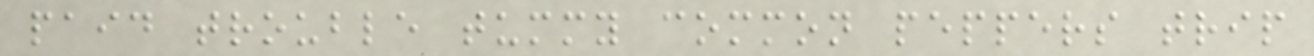paid trouble tummy common peppers trip
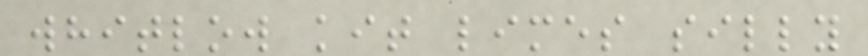whitlow kit limes silly
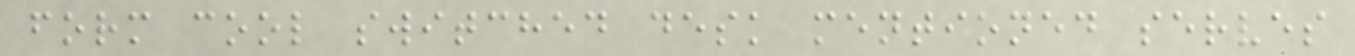form cool switched desk mentioned serves
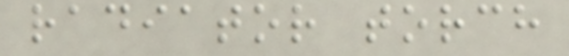radiator torch
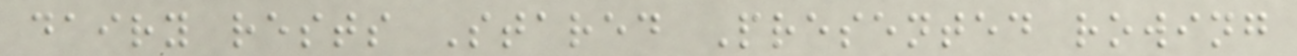dairy rests Stared Presented rowing
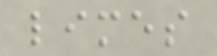limes
